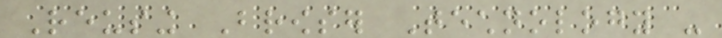Reusing Browser Technology -
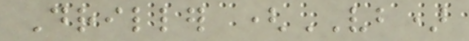Driller (VB)
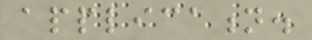application.
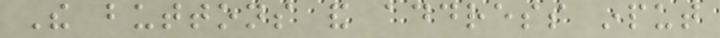The buttons and address input
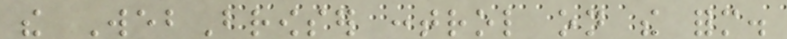the WebBrowser control on the form.
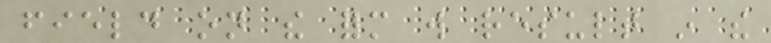field on the form will result in the
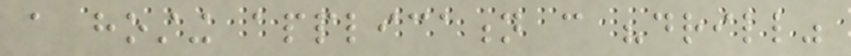a hosting application can "drill"
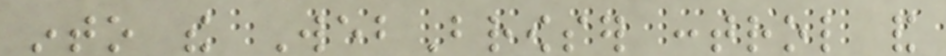into the WebBrowser control and
